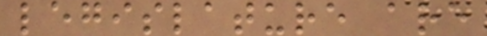legislature are
